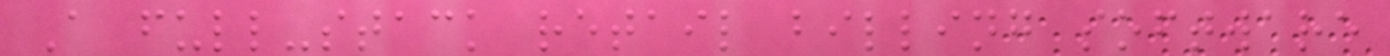A full-stack retail billing software
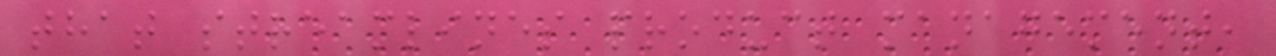that streamlines product management,
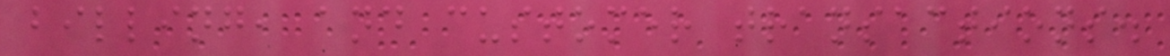billing, and customer transactions.
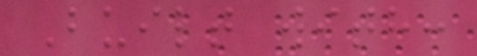Built with:
